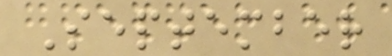September
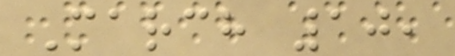March 10,
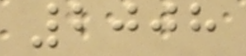2008
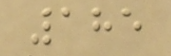185
